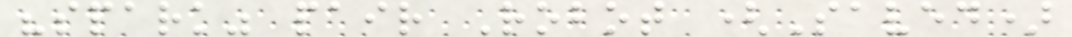"spark" pair Robot (Saved)
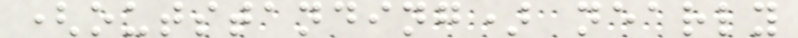(outstanding) nearly
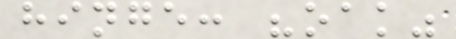hinge: "oak"
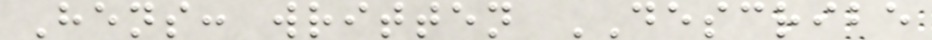Hens: written DESCRIBE
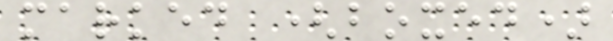marked (boxed)
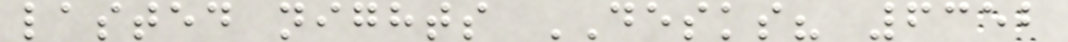lasted nights DESKS? 6352
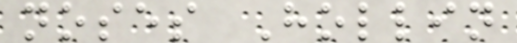noses Hollin
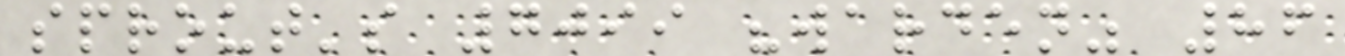sprout's 7099 "warden" 86
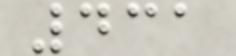431
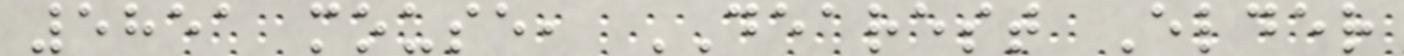5851 mouse, DEAREST Elder
